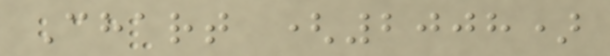Chart (2008)
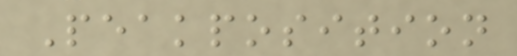Peakposition
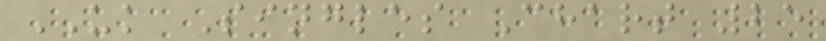UK Singles Chart 25
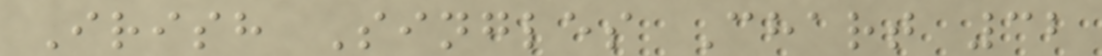Irish Singles Chart 32
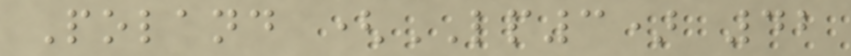Poland (LP3) 42
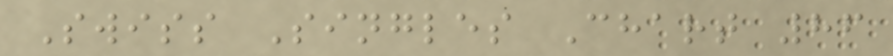Swiss Singles Chart 86
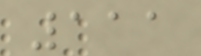111
